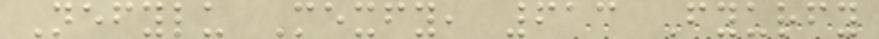Nefylu Mexfy, 613 Fyurfy
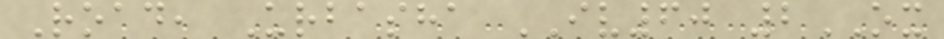Road, Urbasha IV60 2OX
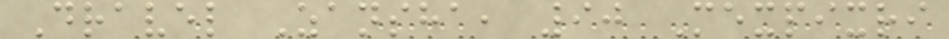Dravel Zansha, 90 Mexpixri
